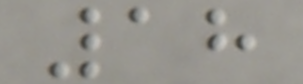18
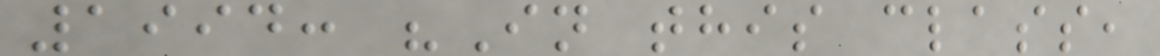1994: "In this class,
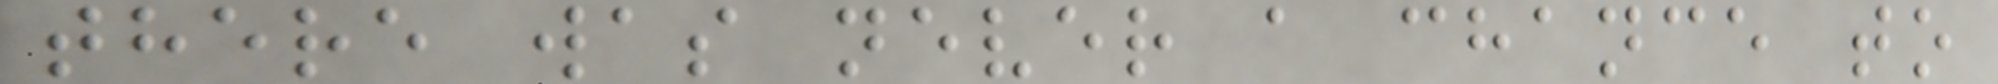there was never a chance to
